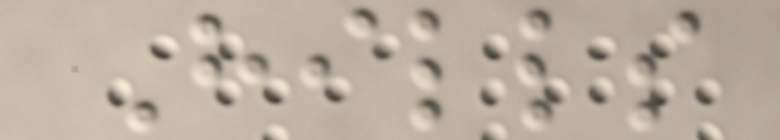Hills
